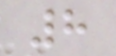8
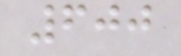600
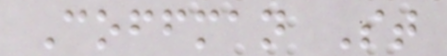Coffman St
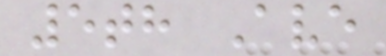5th Ave
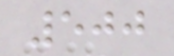500
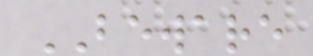BEWARE
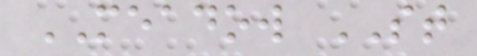MEADOW ST
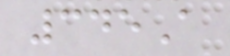345A
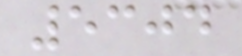5304
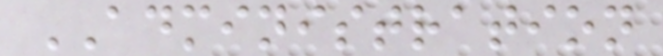ADMINISTRATION
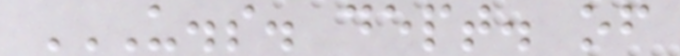U.S. DEPT. OF
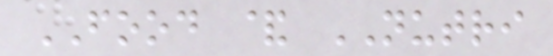FOOD & NUTRI
